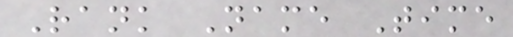Rank Name Time
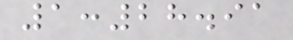1:28.91
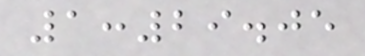1:29.05
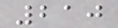210
